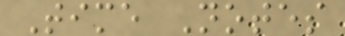Time Notes
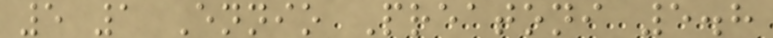5 1 Ennio Preatoni 5.8
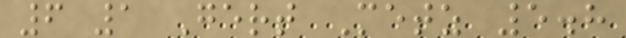6 1 Gert Metz 5.8
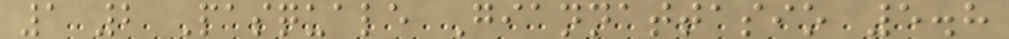1 2 Pasquale Giannattasio 5.8
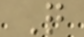Q
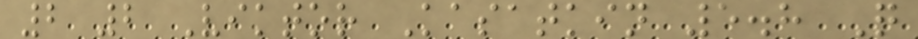2 2 Viktor Kasatkin 5.8 Q
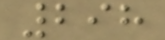298
